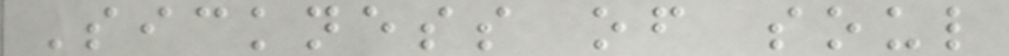Sickness of soul
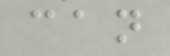can
